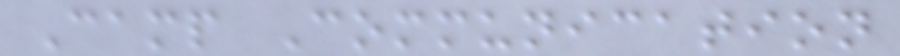Camp Communication
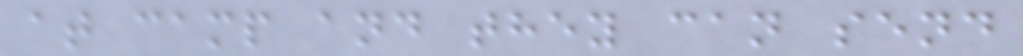at camp and they can send
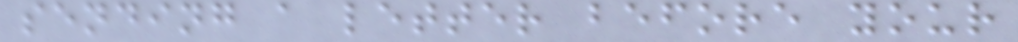sending a letter before your
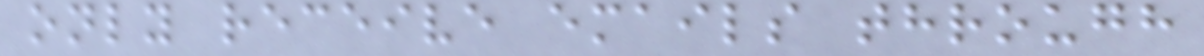only receive emails through
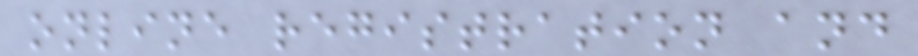online registration and
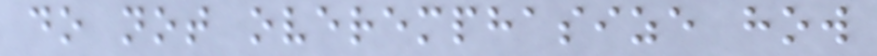do not overemphasize how
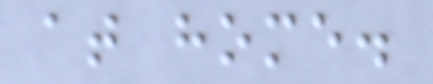at home.
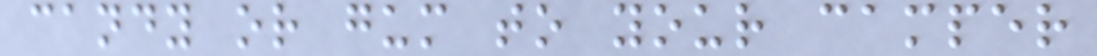candy or gum to your camper
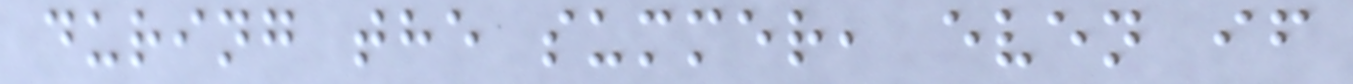during the summer, even if
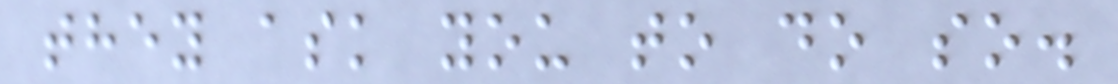they ask you to do so.
